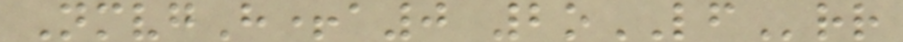NmvgH+a0 2oLFrr
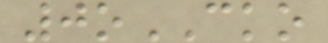0oCKO
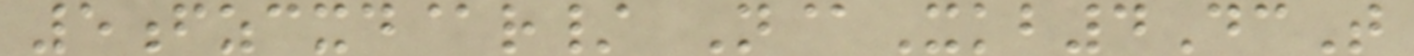5fzcxd@r/ N@Xkb4DcT
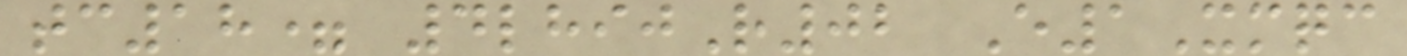tc18= 4lhijR02 E1Xmqc
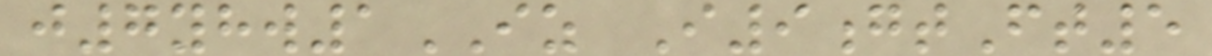j7yhw1IZ I9gtFt5
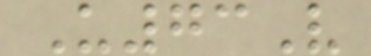U73V
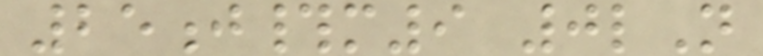25j#m9 0lN
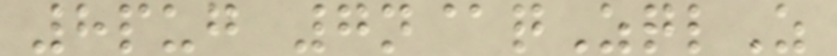8pug 7n@qZqlZ
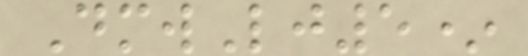DmwLj5*
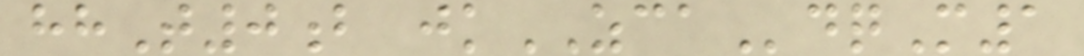hhT0b jkZCAdqM1
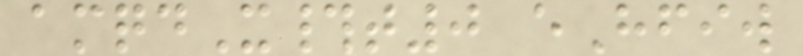amqdX#t0 eHfiw
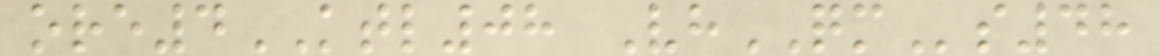ore4KTL08 VhQMs48
